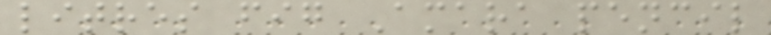litres fig Amara pencil
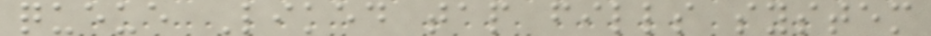queue Liked tap fills system
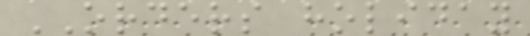ORDERS holiday
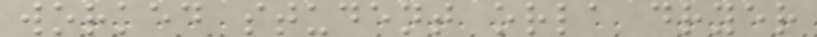worked student orla dryer
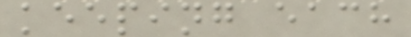keeping each
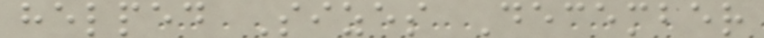helped Sizes December
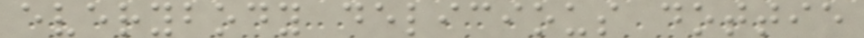everybody delicious dottie
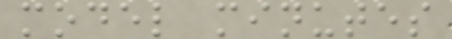model minutes
